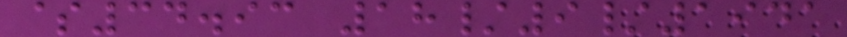$34.93 18/9/1941
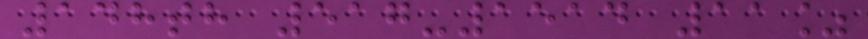148th 517-1514 11%
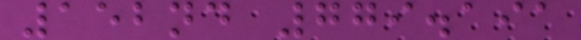152nd 779.191
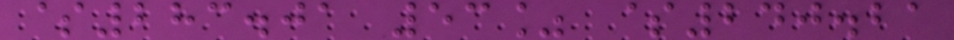$283.01 53% $240.21
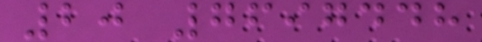20 7697448
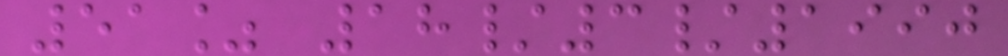51% 18/3/1990
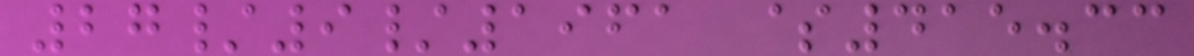27/9/1961 $415.33
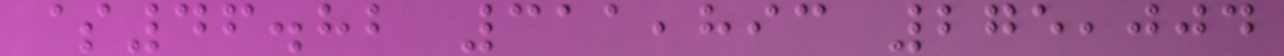$46.82 311,893 275,004
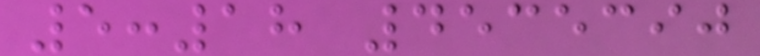5:18 4535390
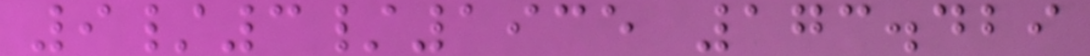9/3/1935 173.429
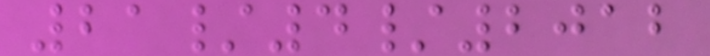21/4/2012
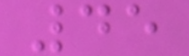45
